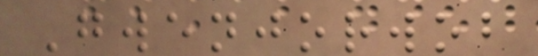Gwenjorwob
